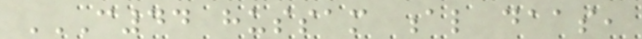C44 HUSSAM AL DAAS,
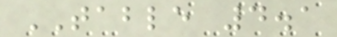TABLE 4.1
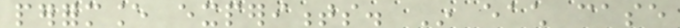performance experiments. In each case
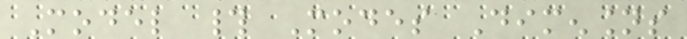Model # Modes Dimensions
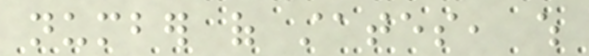number of states, which
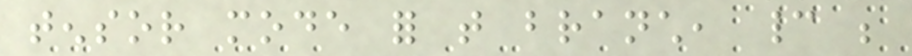tensor mode for that branch, cannot be
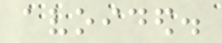avoided.
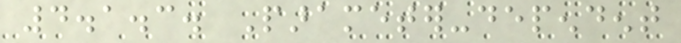4.1.3. Parameter-dependent
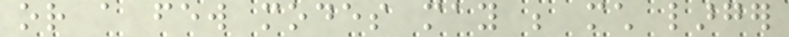or a few modes may be much larger
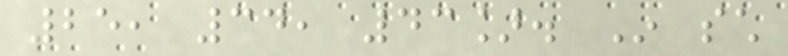25, 34, 43]. In such
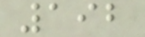192
